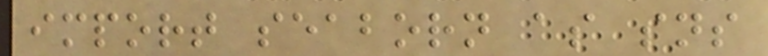import seaborn as sns
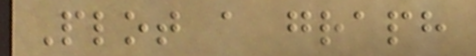Plot a graph
